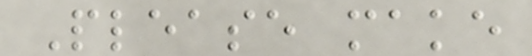Please make
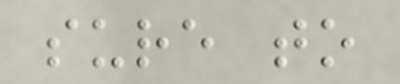sure to
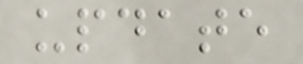update
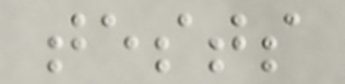tests
